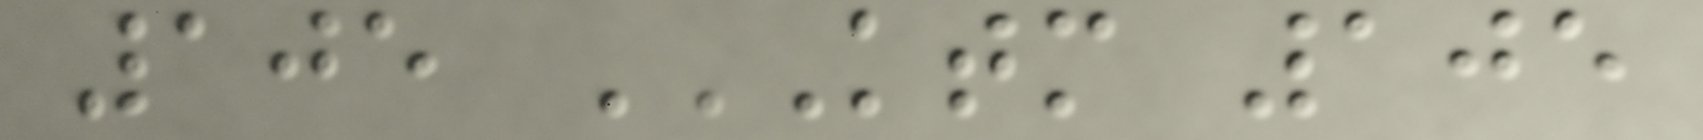105 KTM 105
